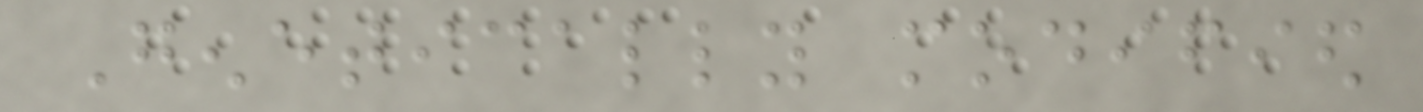Genetically modified
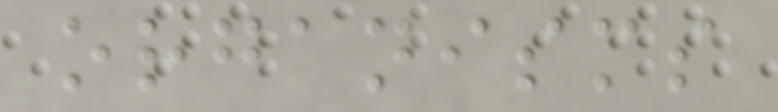organisms
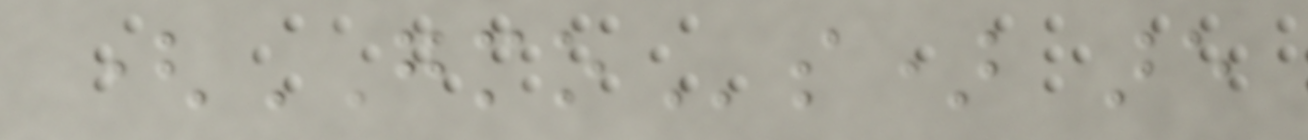(GMOs) are
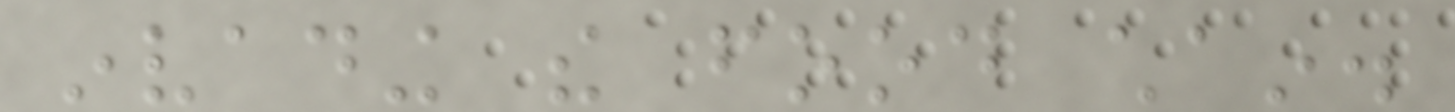invading the food chain.
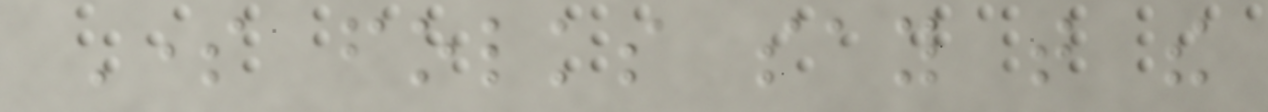Some folks say that the
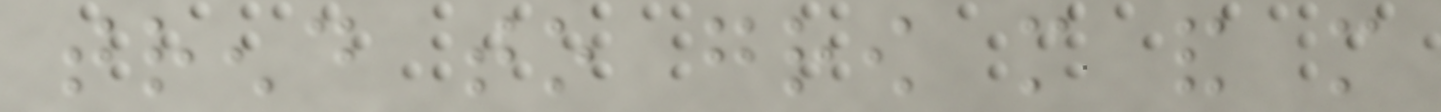trend to grow more and more
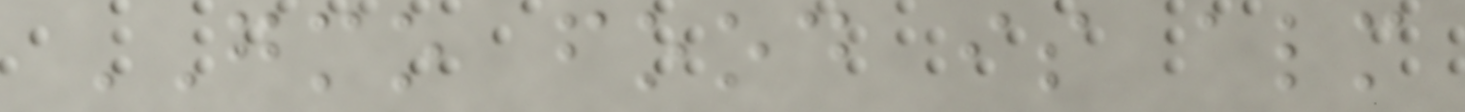GMO food is almost
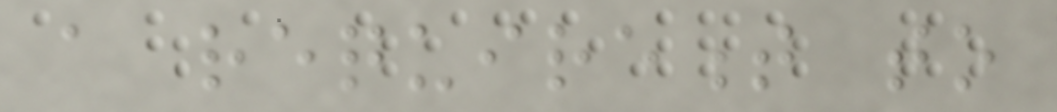a requirement to
